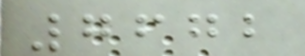7672
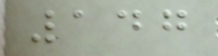147
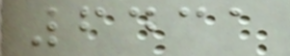6431
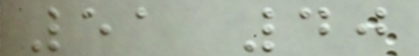51 40
